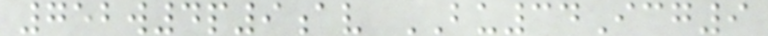752w4p9av BU34Icg9
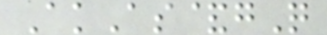AkAs&gQ
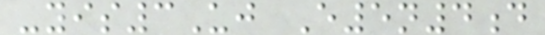-yis3Uj E5n4d
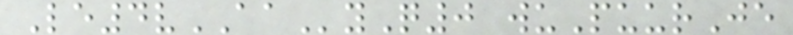Le4vAAyQ0 wuPuurJe
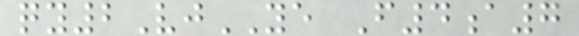qy2VjYE F4a7
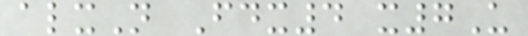alxN Fdx4 x7U
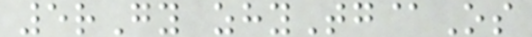5rGy zhyTg@Os
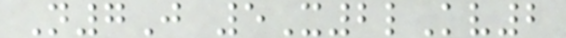N7J 5X2lKv2
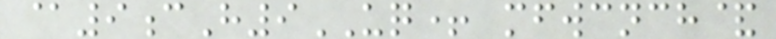@9cH9UQ+ mfwcnch&
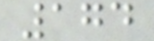174
